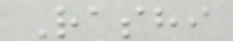Rashi
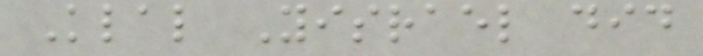Klal Yisrael did
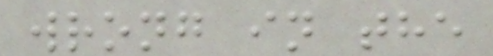wrong in the
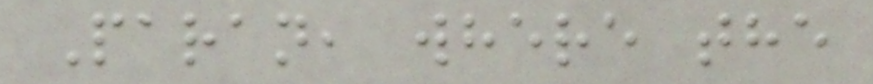Paran, where the
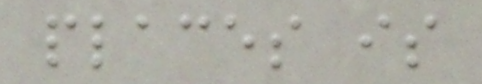places is
